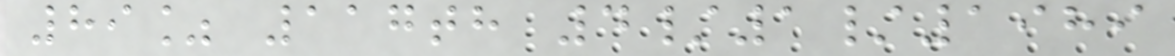89% 117th 4/1/1989
